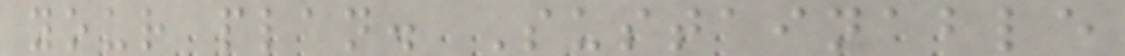your plan. Sustainable
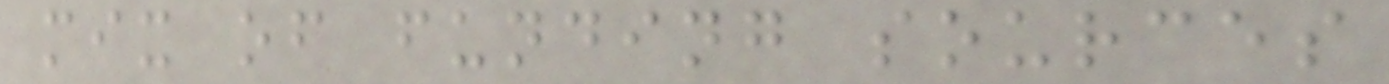mix of funding sources
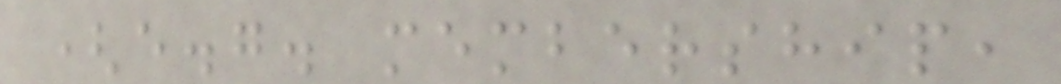(e.g. membership,
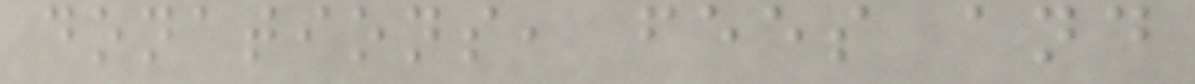donations, fees and
